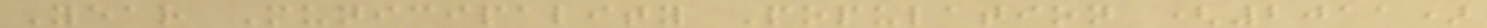Year Municipality Population (2011)
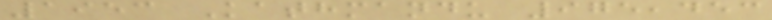1953 Kathmandu 975,453
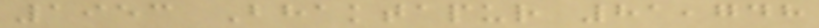1953 Bhaktapur 81,748
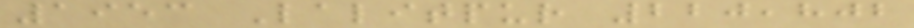1953 Lalitpur 220,802
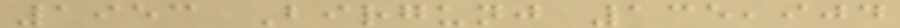1953 Birgunj 135,904
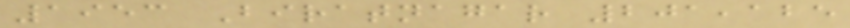1953 Biratnagar 201,125
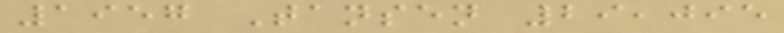1957 Tansen 29,095
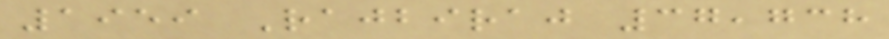1959 Rajbiraj 37,738
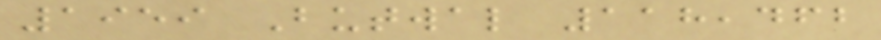1959 Butwal 118,462
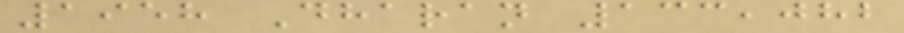1958 Dharan 133,082
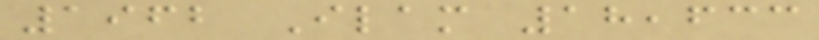1962 Ilam 18,633
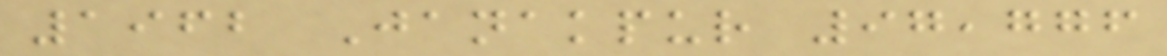1962 Janakpur 97,776
